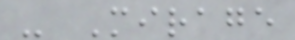- Mirage
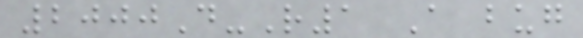2000D-R1 A bug
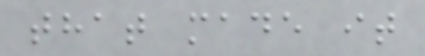that made it
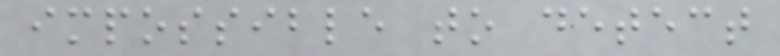impossible to detect
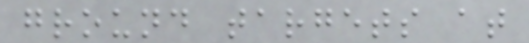ground targets at
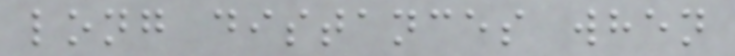long distances when
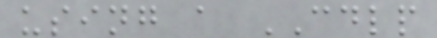using a CDLP
